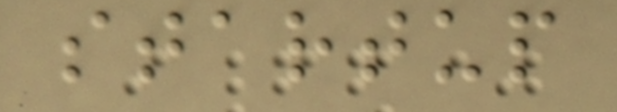startup
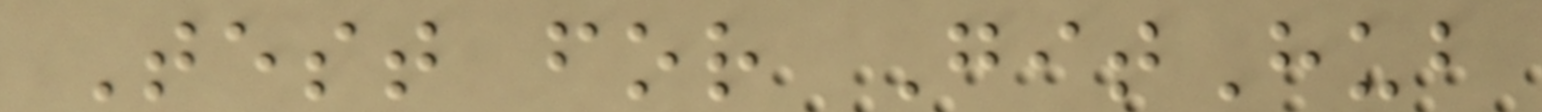Test for GitHub
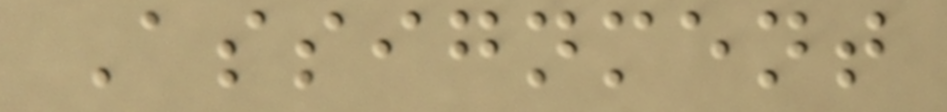Assignment
